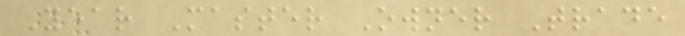Year Master Owner Trade
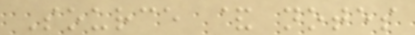Source & notes
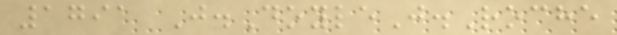1791 J.DoyleJ.Roche
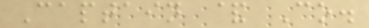Captain & Co.
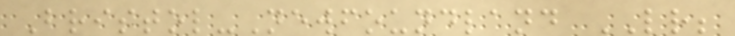Bristol-Newfoundland LR;
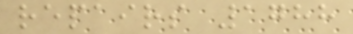repairs 1788
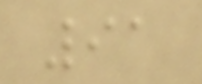91
